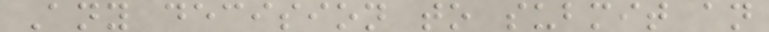Any decision to submit an
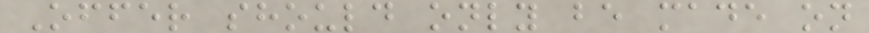Offer should only be made on
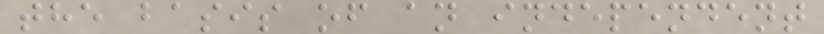the basis of an independent
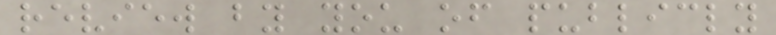review by you of publicly
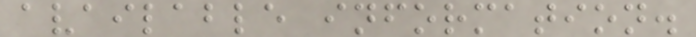available information.
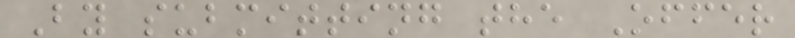By submitting the Offer
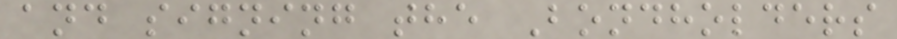and signing the Bondholders
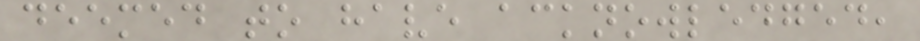deemed to have acknowledged,
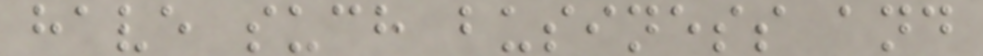have such business and
